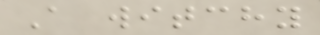A witchy
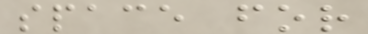space for
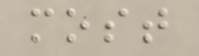most
